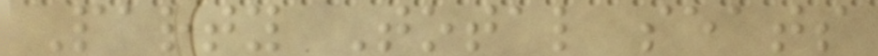Party Total seats
